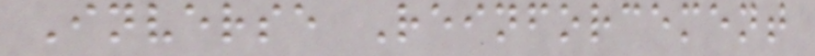Inverse Reinforcement
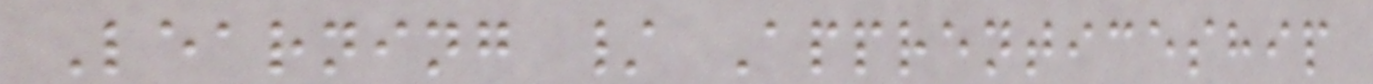Learning / Apprenticeship
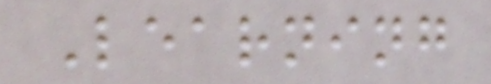Learning
